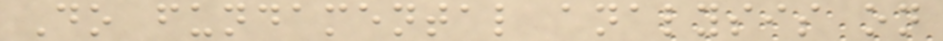Do fundamental analysis on
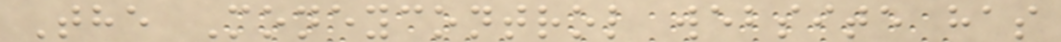The Moneycontrol website has
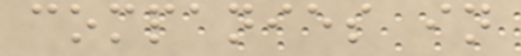companies in
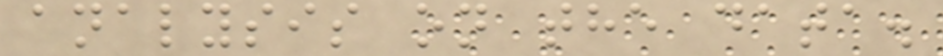analysis on the data.
